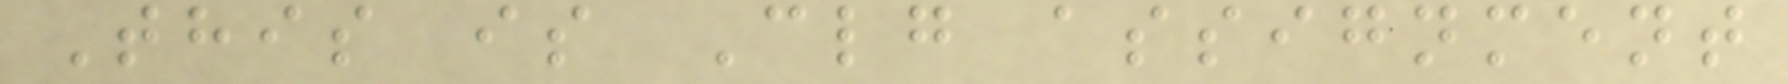This is Clg assignment
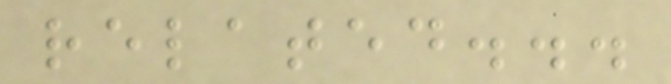related...
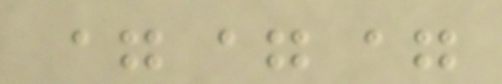===
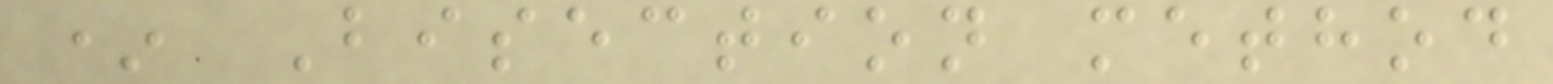* Bisection method
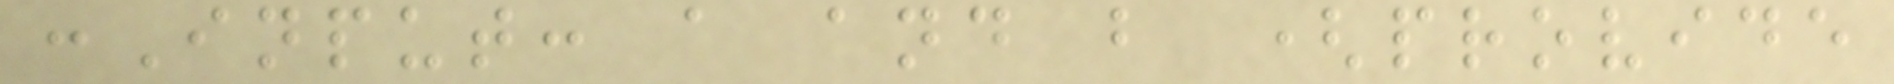:Input: a and b (provide
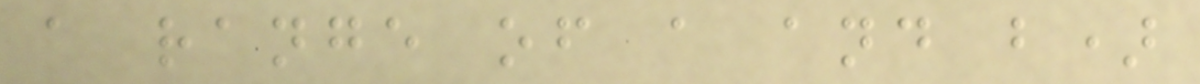a range of a and b)
